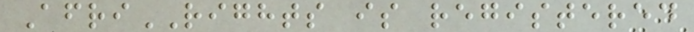AfriRIGHTS is registered
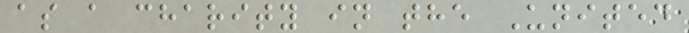as a charity in the United
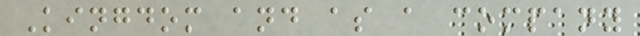Kingdom and as a company
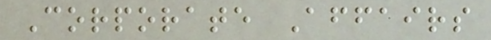Corporate Affairs
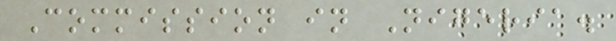Commission in Nigeria.
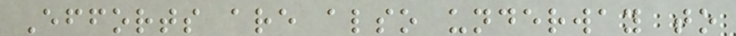Efforts are also underway to
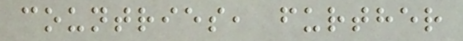countries, further
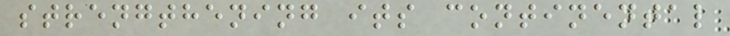strengthening its continental
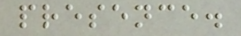presence.
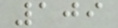109
